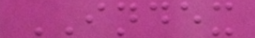INDEX
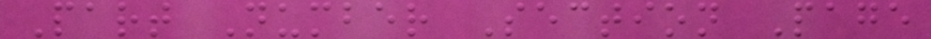Part Number Section Page
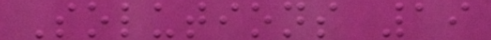Solutions 19
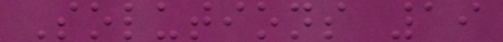Solutions 19
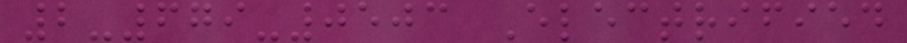2-679-0503 Electrified
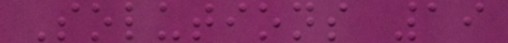Solutions 19
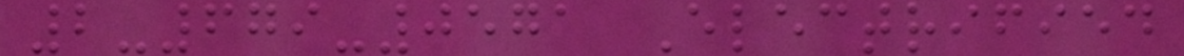2-679-0571 Electrified
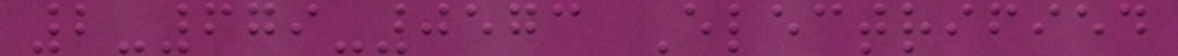2-679-0573 Electrified
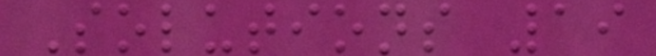Solutions 19
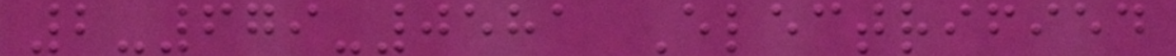2-679-0581 Electrified
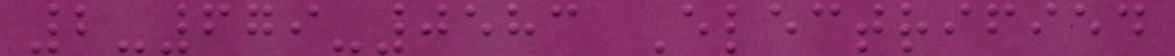2-679-0583 Electrified
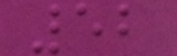52
